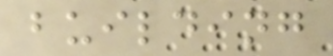building
